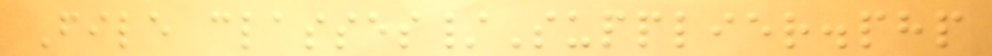File classes/Supplier.php
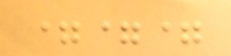===
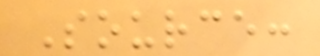Source:
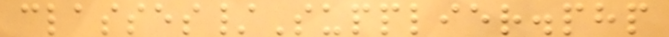classes/Supplier.php
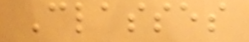Classes
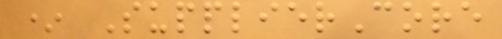* SupplierCore
